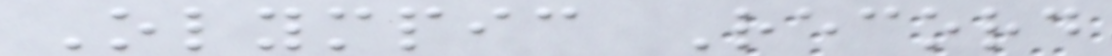Olympic Record
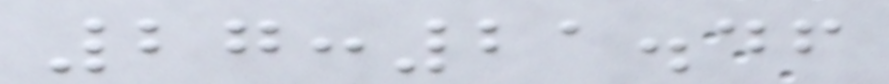27:21.46
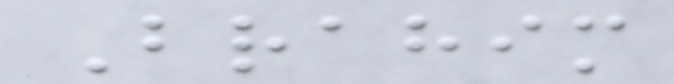Brahim
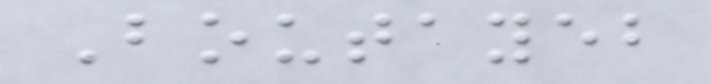Boutayeb
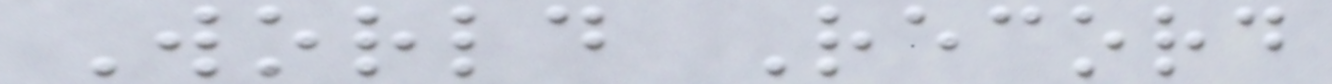World Record
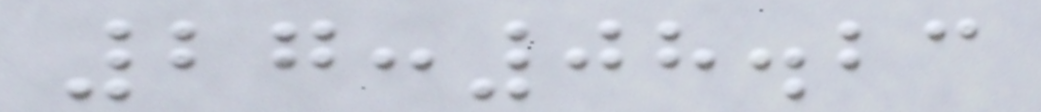27:08.23
